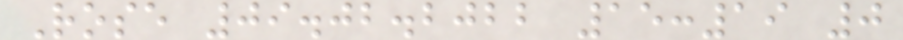Rose 09.02.2022 15:19 0
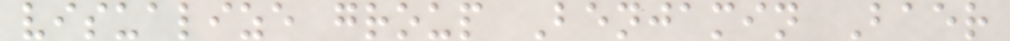visualize group Benjamin Baer
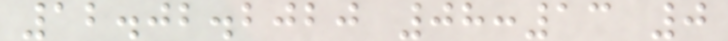12.02.2020 08:13 0
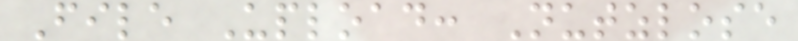File Upload: Nutzlose
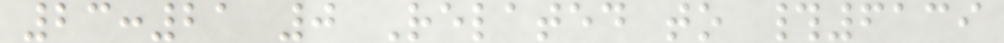23:21 0 Related to #6139
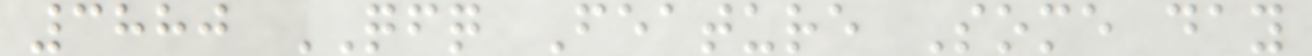3880 QFQ Feature Some day
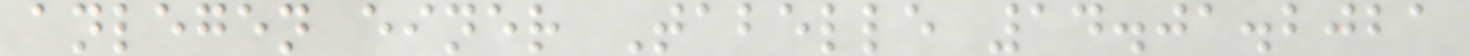anlegen einer Tabelle 14.01.2021
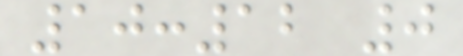10:12 0
